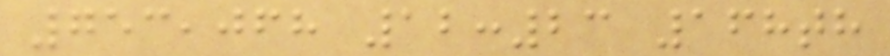753,068 12:23 168th
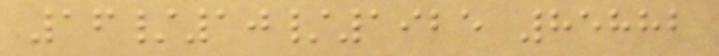16/10/1925 85882
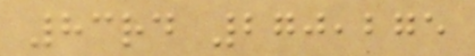83rd 270,275
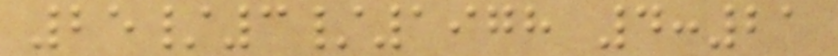25/3/1978 4:21
